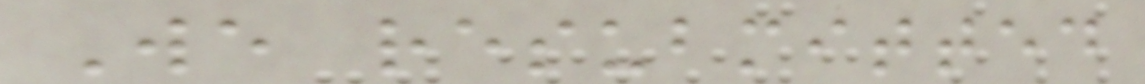We resubmitted
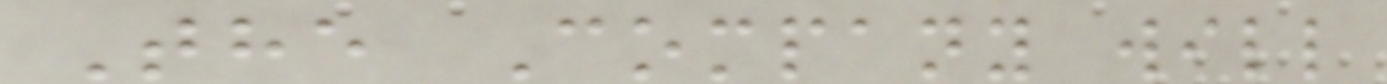The Company will
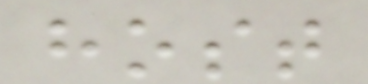host
